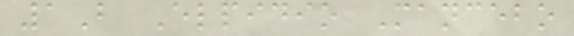1B Elpidio Mancebo
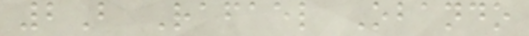2B Rafael Obando
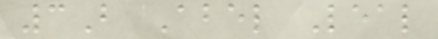3B Abel Leal
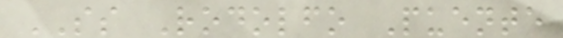SS Rodolfo Puente
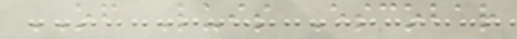OF Luis Escobar
